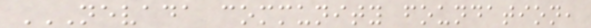NEVADA COMMUNITY FOUNDATION,
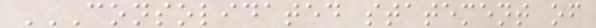CONSOLIDATED STATEMENT OF
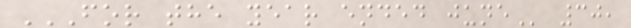FOR THE YEAR ENDED JUNE 30,
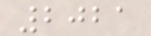2021
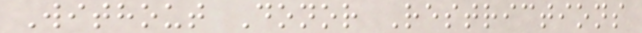Without Donor Restrictions
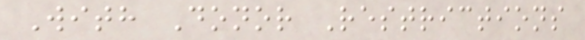With Donor Restrictions
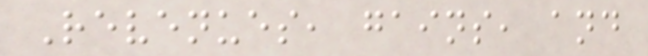Revenues, gains, and
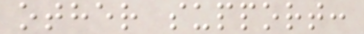other support:
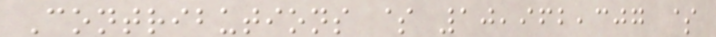Contributions $ 10,962,307 $
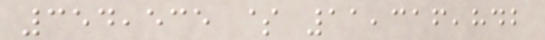354,535 $ 11,316,842
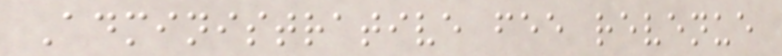Administrative fee revenue
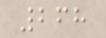268
